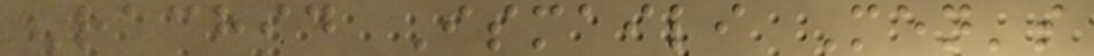Rachid Ismaili Men's
